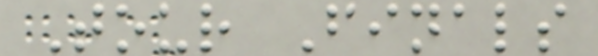Tour Finals
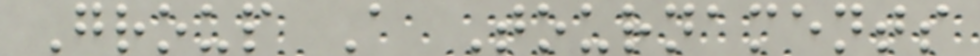Group A Tournaments
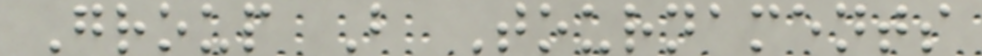Group B Tournaments
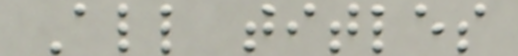All titles
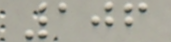106
